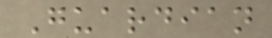Guardian
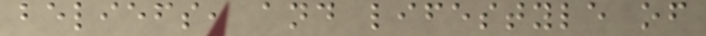beliefs, and lifestyle of
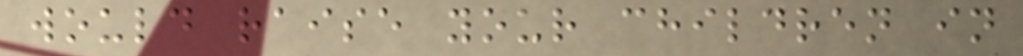would raise your children in
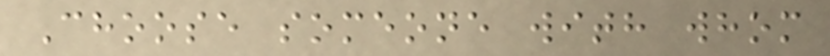Choose someone with whom
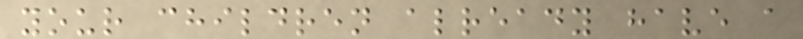your children already have a
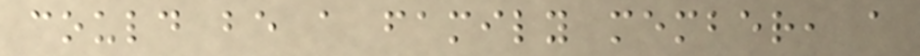could be a family member, a
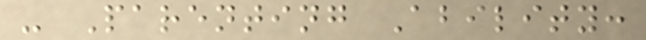- Parenting Ability:
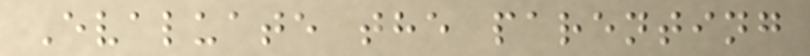Evaluate the parenting
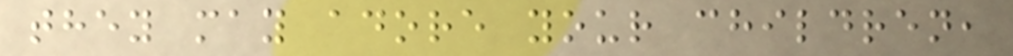they may adore your children,
